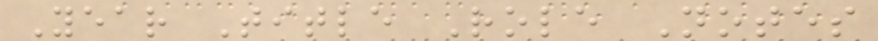Year Title Role Notes
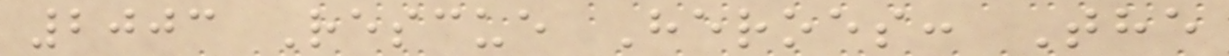2003 Rescue Heroes: The
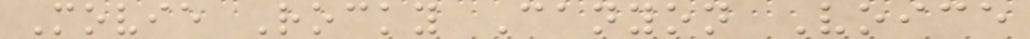Movie Rocky Canyon Voice
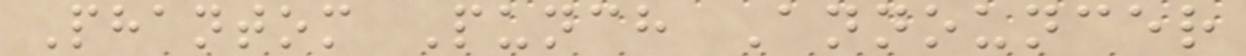Phantom Punch Announcer
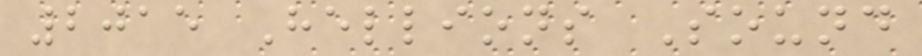2015 Hellions Sound
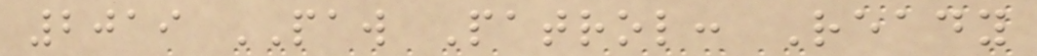2019 PAW Patrol: Ready
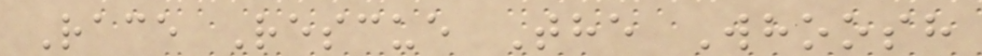Race Rescue The Whoosh
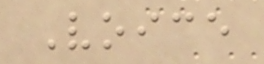Voice
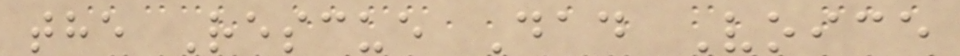the Rescue Dad Voice
